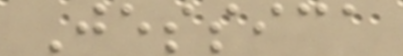Jessica
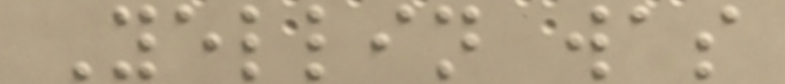Yellin was
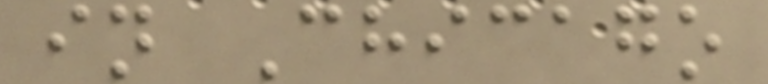in Chicago
